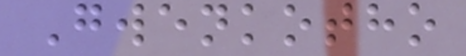Gwenkotho
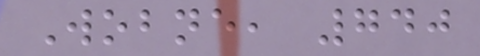Wobne, 740
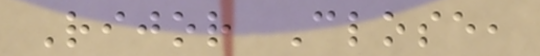Rijor Close,
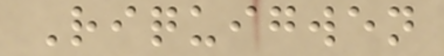Riquigwen
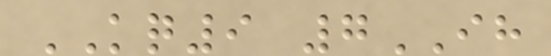KQ9 7IH
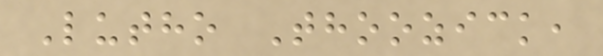Lutho Thoozick,
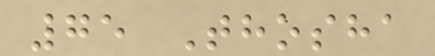75 Thosha
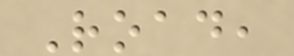Road,
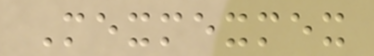Mexmexmex
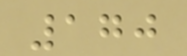170
